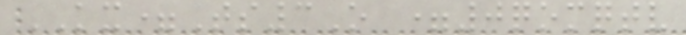KX=Ts3O =0qomqtv
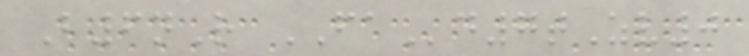B6nR FAd7tZv0
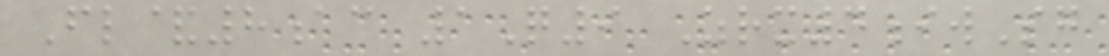Fl&8ac 1Q9 Zrx4iwSg
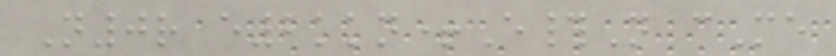N0r e2kkn+E#N cMe
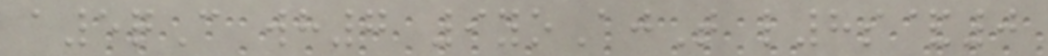a5qC wh7 9yoAjT l8s&0
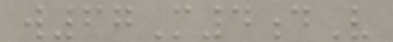w67M4dV
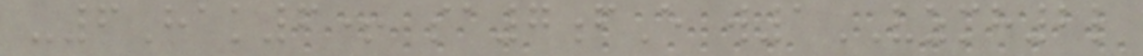-6Hak6+ sa7fE w1VZMH2l
